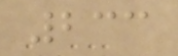233
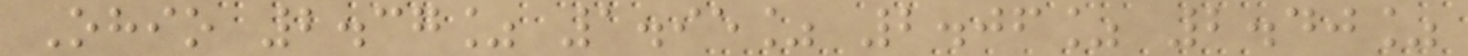Ohio 2.37% 1.95% 2.06% 2.40%
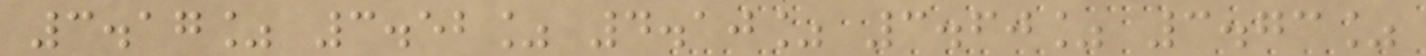3.17% 3.52% 4.10% 3.60% 3.73%
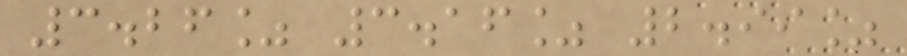3.26% 3.16% 2.99%
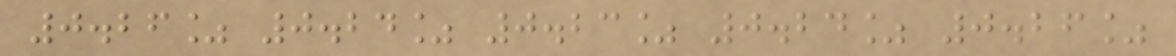0.26% 0.24% 0.23% 0.24% 0.26%
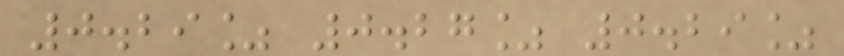0.29% 0.27% 0.29%
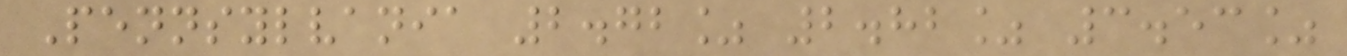Pennsylvania 2.72% 2.82% 3.53%
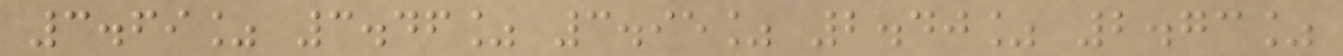3.69% 3.46% 3.95% 2.40% 2.73%
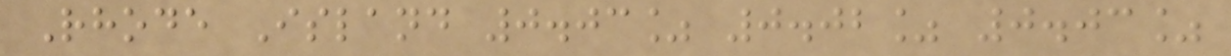Rhode Island 0.03% 0.02% 0.03%
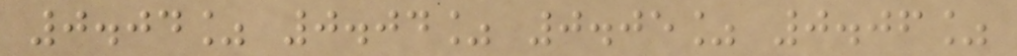0.04% 0.04% 0.05% 0.06%
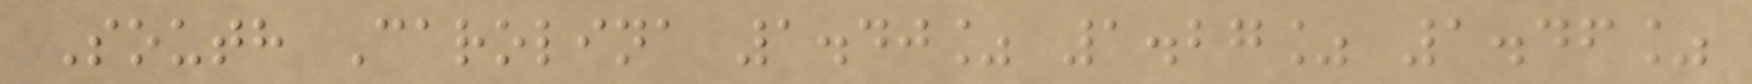South Carolina 1.40% 1.27% 1.46%
